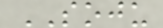SOJU
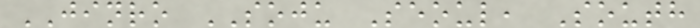JINRO SOJU Seoul, South
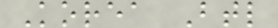Korea Btl
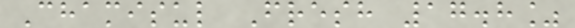Chamisul Fresh 17.8%
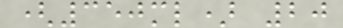(350ml) 20
